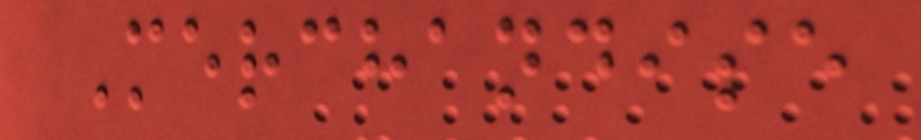Merchandise
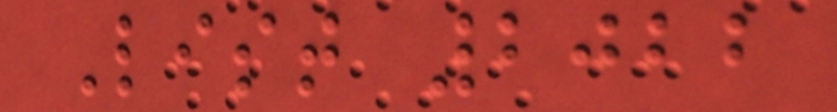List 2022
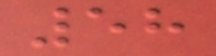58
